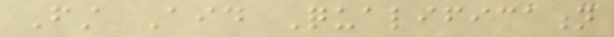First Aid Qualification
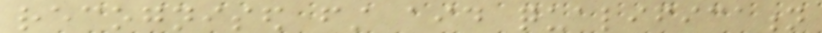recognised first aid qualification
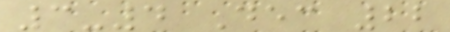3-4 Dec 22
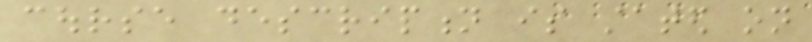course description is stated on
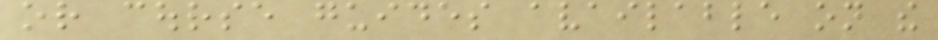or course guides available on the
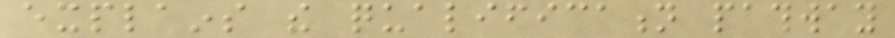explains the qualification pathway
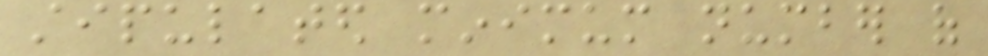stipulated minimum number of
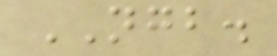NGB.
